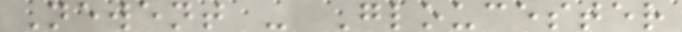Newent - Gloucester
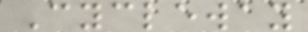Cycleway
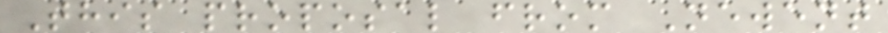This proposal from Newent
